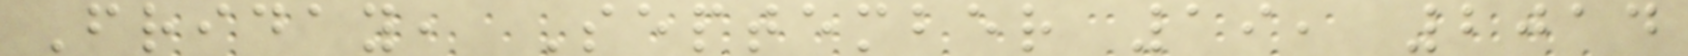Friday, September 19, 2014
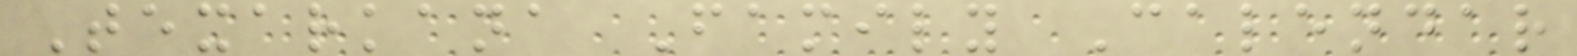Texarkana Family Calendar
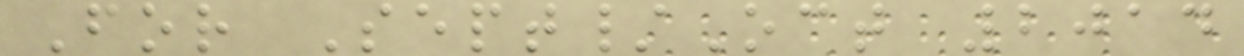For Sept/Oct 2014
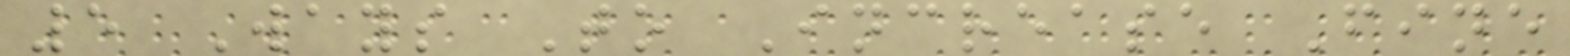5 Ways To Increase Fine
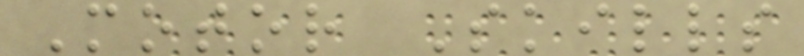Motor Skills
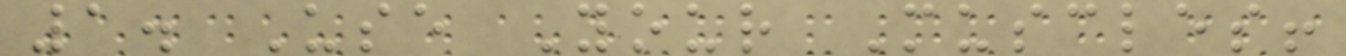1. Use Your Muscles!
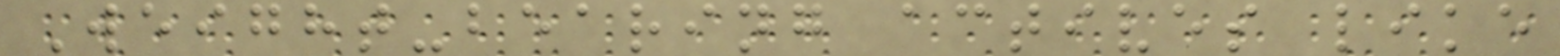Weight-bearing actives like
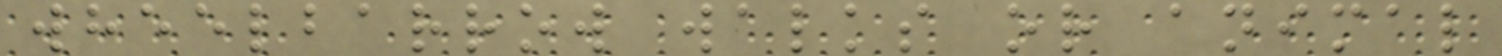wheelbarrow walks or animal
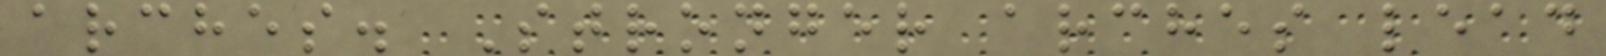arches. Stronger arches lead
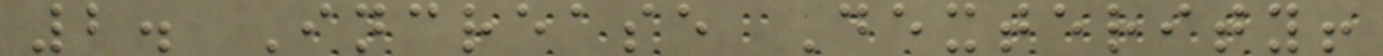2. Increase Dexterity!
